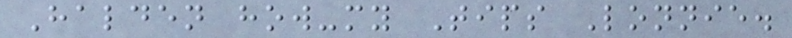Halden how-my Tips Lonnie.
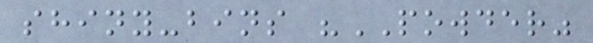shiny-bins "POWDER"
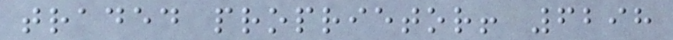traded proprietor! 6298
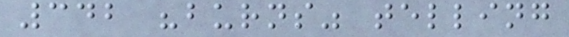342 "burns" telling
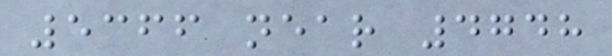5366 near 4748
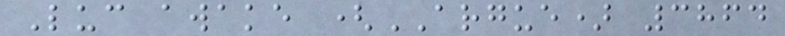Luc awake (ARGUE) 3864
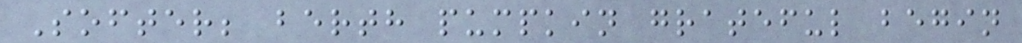Softer; berth pumpkin grateful begin
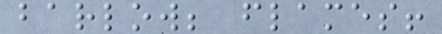barlow; flames!
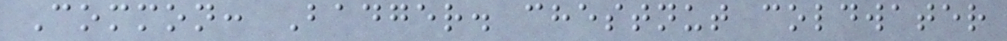Common: Badger. chestnut coldwater
